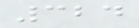324
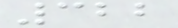322
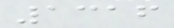1316
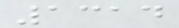1314
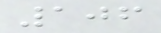106
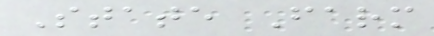State Farm
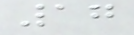17
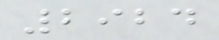2924
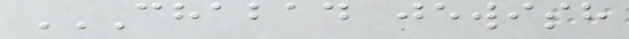CHABAD JEWISH
